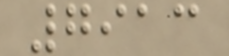7913
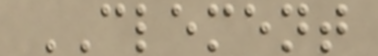CLEMENT
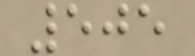505
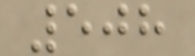508
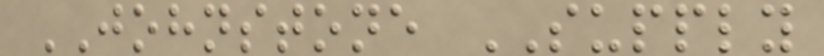JOHNSTONE SUPPLY
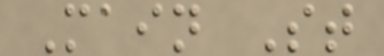Main St
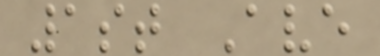1st Ave
